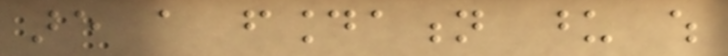are a foundation upon which
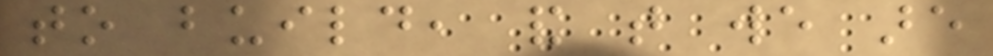to build, and that we are
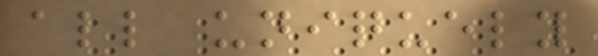all uniquely
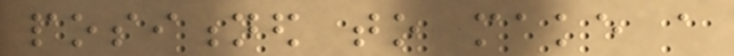positioned to make a
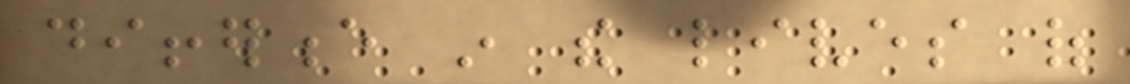difference in the lives of
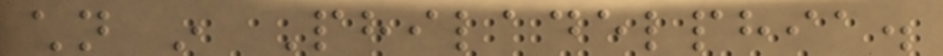children in Philadelphia.
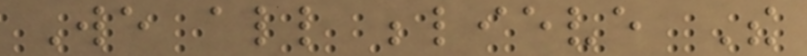We all believe The
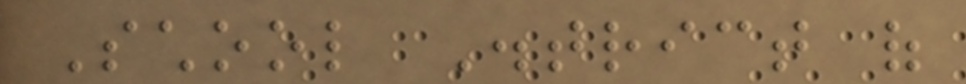School District of
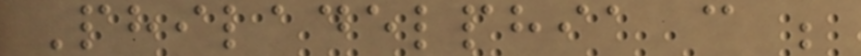Philadelphia can be
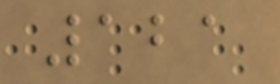121
